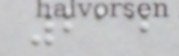214
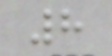8
